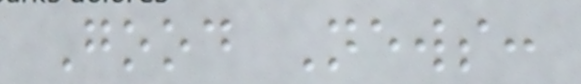Good News:
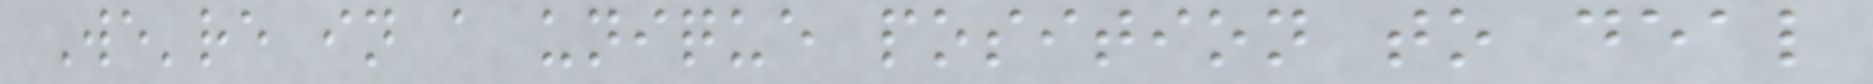We're in a unique position to deal
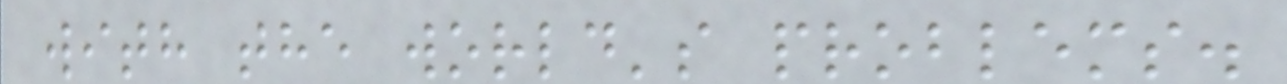with the world's problems.
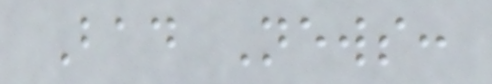Bad News:
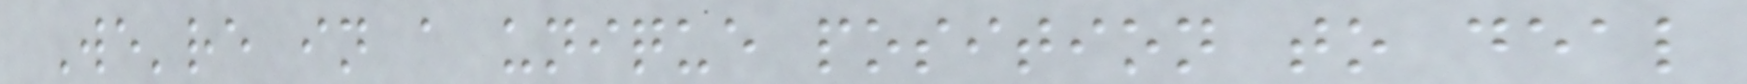We're in a unique position to deal
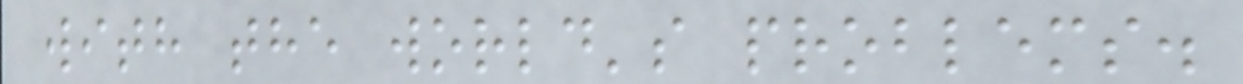with the world's problems.
